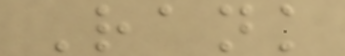Rank
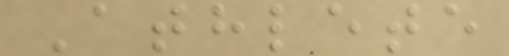Athlete
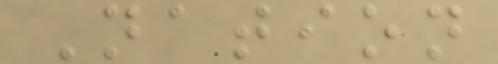Nation
